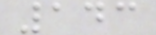143
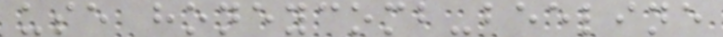use honeycomb-beeline
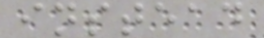instead
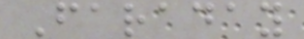Faraday
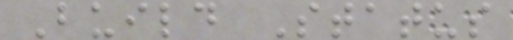Build Status
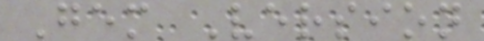Gem Version
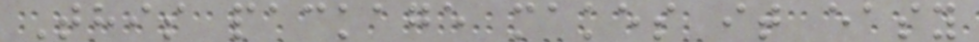This package makes it easy
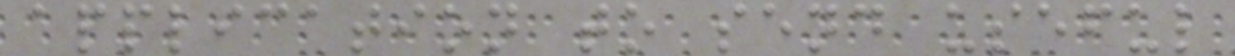application to send useful
